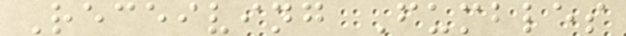Receiving Fumbles
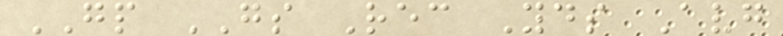GP GS Rec Yds Avg
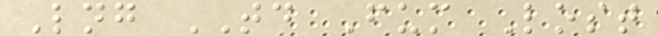Lng TD Fum Lost
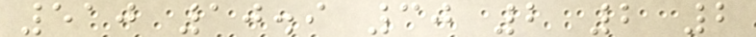510 10.9 30 2 2 2
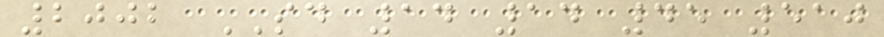2002 SD 14 14 45 510
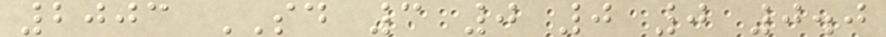2003 SD 3 0 0 0 0.0
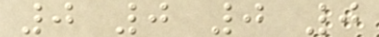0 0 0 0
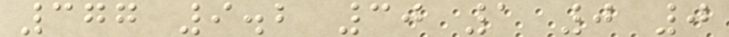377 9.2 30 1 0 0
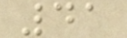41
